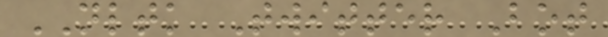NLTK Twitter Bot
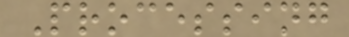Processing
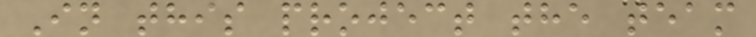In this project the team
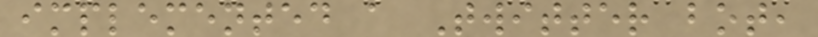implemented a Twitter bot,
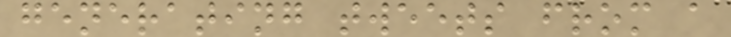generating tweets from a
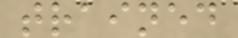trained
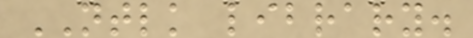NTLK library.
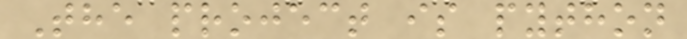The project is python
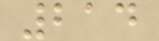214
